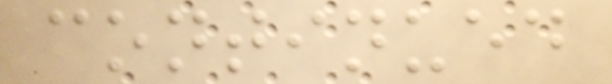continued
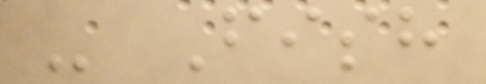- Fish
